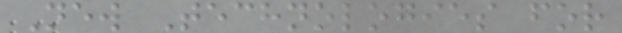New Technologies for
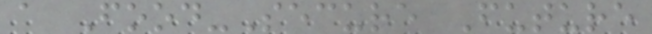a Food-Secure Future
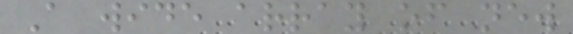A wide array of new
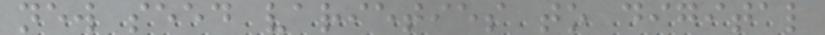new seed varieties to digital
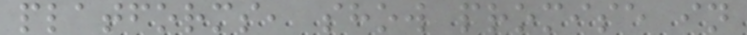platforms, show promise in
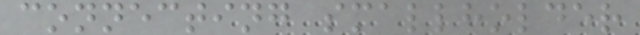connecting smallholder
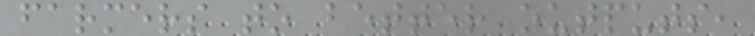farmers to better outputs,
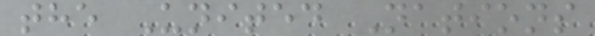the United Nations
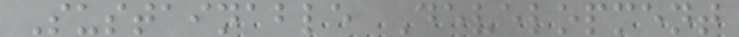Sustainable Development
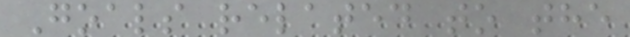Goals related to the
